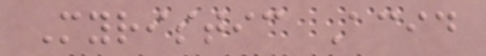Myristic Acid
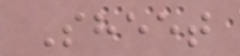Sheet
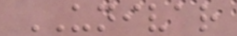UNIVAR
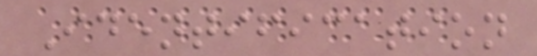Identification
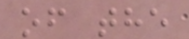of the
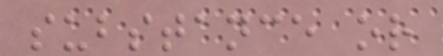substance or
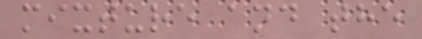mixture and the
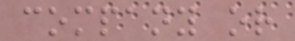company or
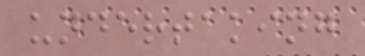undertaking
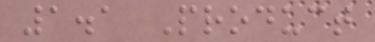1.1 Product
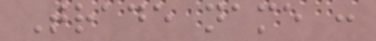Trade name :
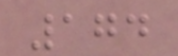174
